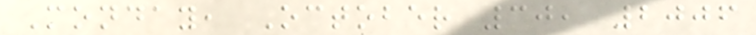Monday, October 30, 2006
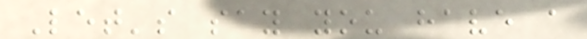Let's say you have a
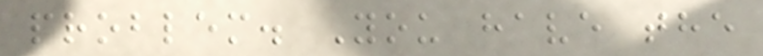problem. You have the
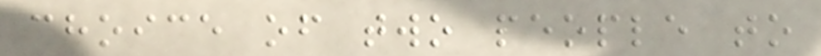choice of two people to
